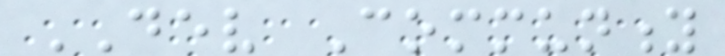DEV Community
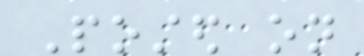Posted on
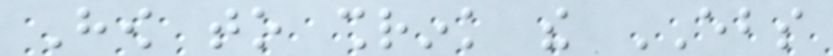How to shrink the EBS
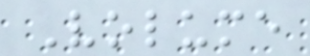Volume
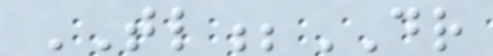TL;DR
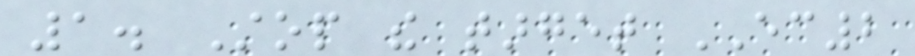1. Stop the target EC2
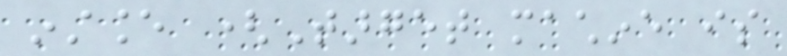instance (Target machine is
